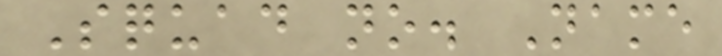Squad no. Name
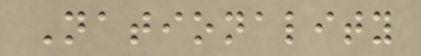Nationality
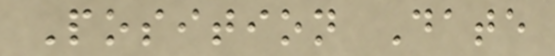Position Date
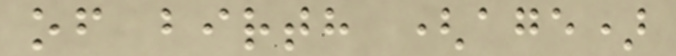of birth (age)
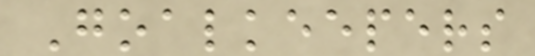Goalkeepers
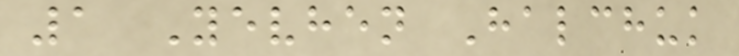1 Yevhen Halchuk
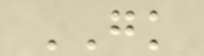GK
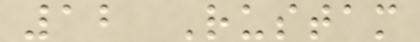12 Rustam
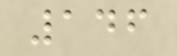146
